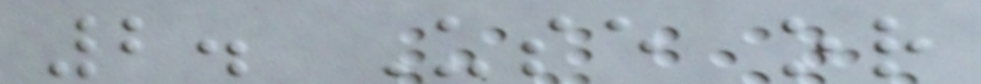2. Use or
